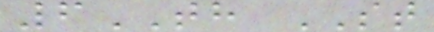6TH ST
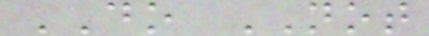DO NOT
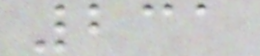231
